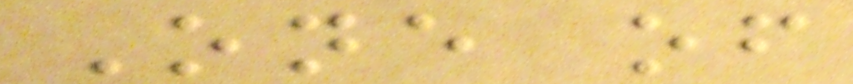One of
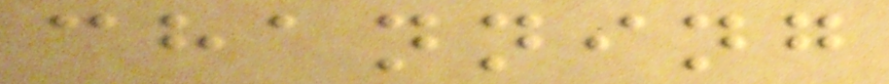channing
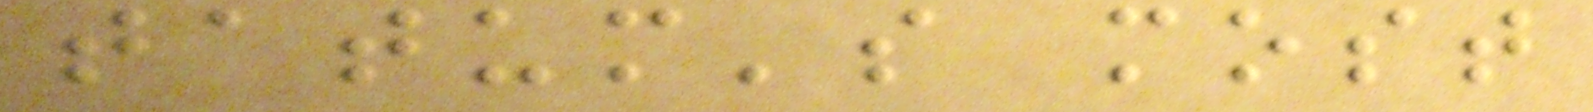tatum's most
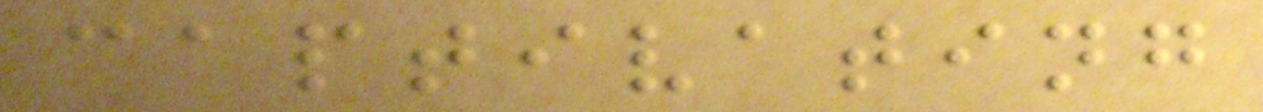captivating
